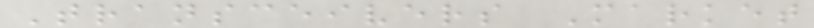Transceivers Market
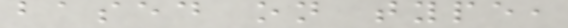based on type,
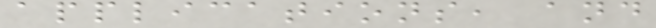applications, and
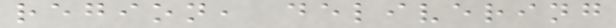region, delivering
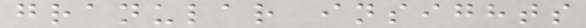granular insights
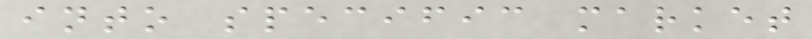into specific market
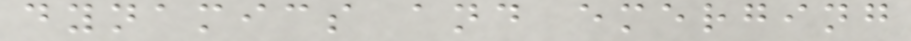dynamics and emerging
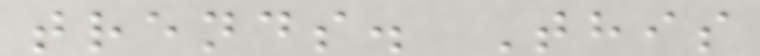trends. This
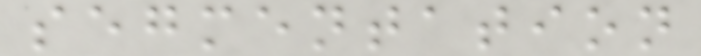segmentation
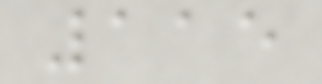115
